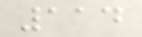114
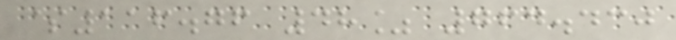$116.76 48% 764.430
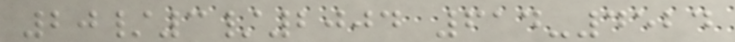20/3/2004 614-4524
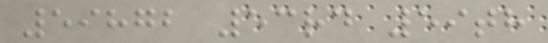59872 53rd 59th
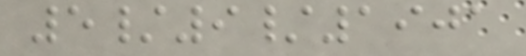5/9/1901
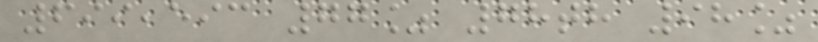699,593 77% 78th 98%
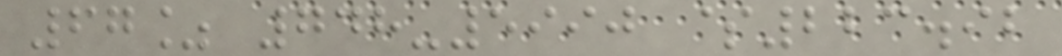67% 748-5990 $223.92
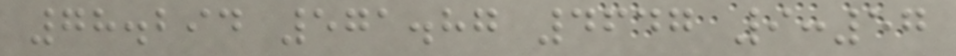78.294 571.87 4647 9:57
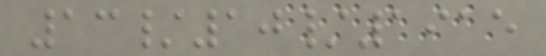13/10/1915
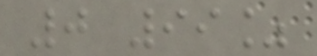0 99%
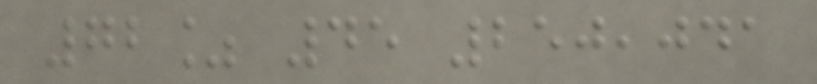72% 45 250,041
